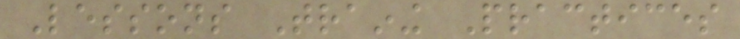Lessons Training Practices
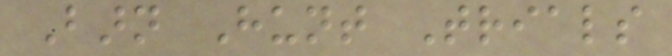Barn Hunt Trials
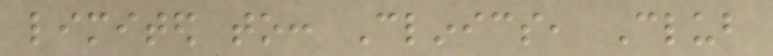limited to: Clinics, Club
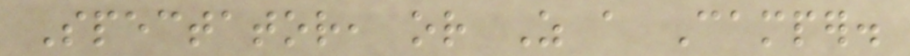Spectator, or As a Camper.
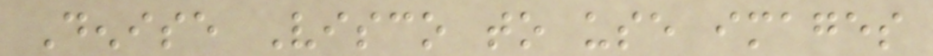Denise Visco to use images
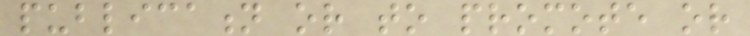publication or to promote or
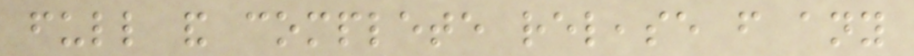full and complete release from any
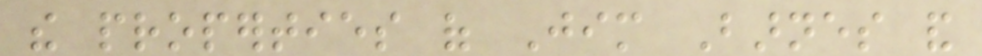the properties of Jim Barnes and
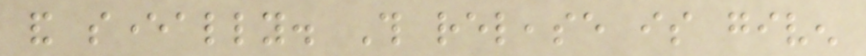and severally. This release is given
